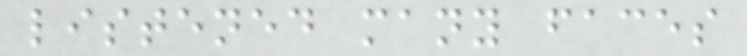listened many faces
